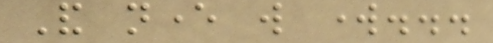And never will work...
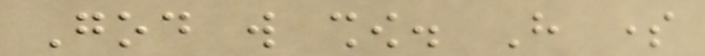God will show. Have some
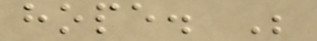hope. Be
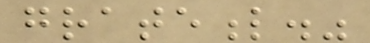grateful."
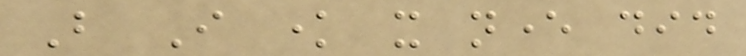But I know it never did
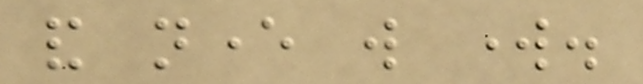and never will work.
